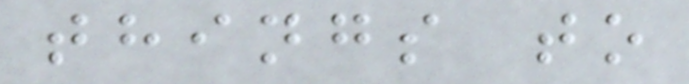things to
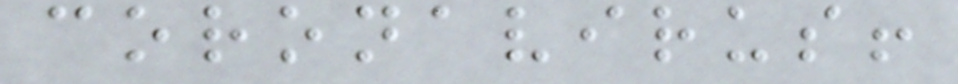coronavirus!
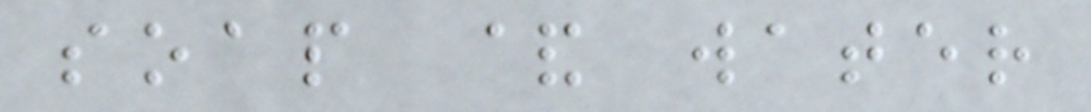soap & water
